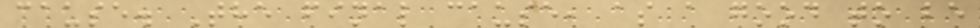cause. The final cause, as a good to be
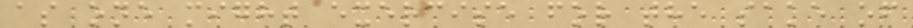as one might exercise for the sake of
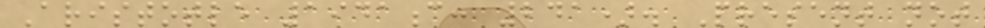Aristotle 1941c: 241). Present not
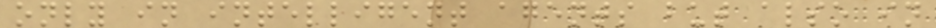only in intelligent agents but also in
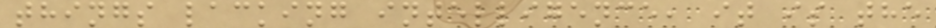things lacking intelligence, it is the
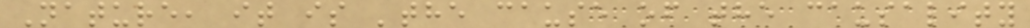Nature, it is 'the cause of the causality
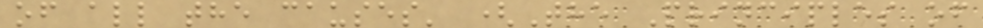of all the causes' (The Principles of
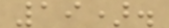19).
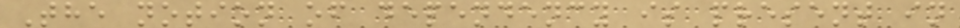The notion of dependency is present in
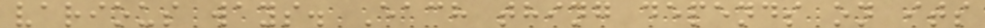various ways. Each thing depends on its
